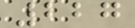227
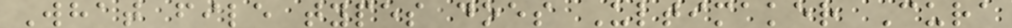What file types does Ultimaker Cura
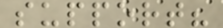support?
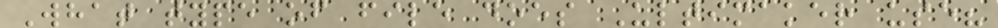What type of file does Ultimaker use?
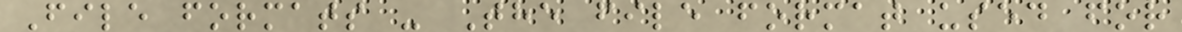File formats - The file format used for
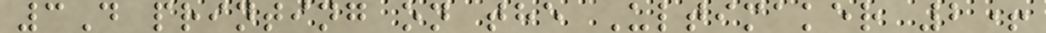3D printing on the Ultimaker 2+
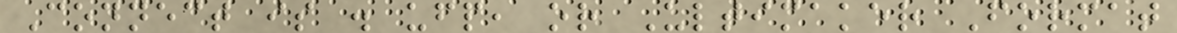Connect is . ufp, or Ultimaker Format
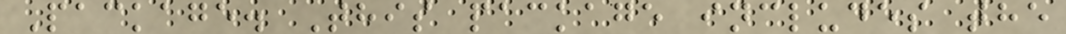Package. This package includes the
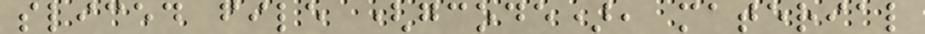sliced file (gcode), material
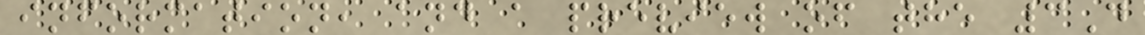information, and a preview of the 3D
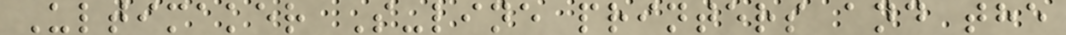Ultimaker S-line printers and the
